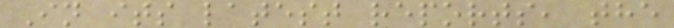In its latest reports, the
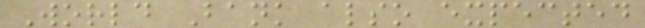World Bank also expected
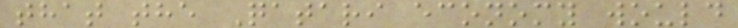that the Qatari economy would
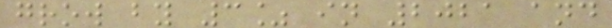grow by 3% in 2021 and
